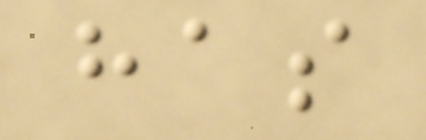has
